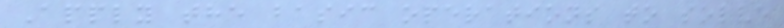Apply the basic operations to solve
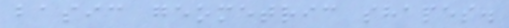basic geometric shapes.
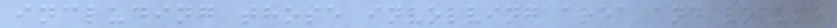including those involving area and volume
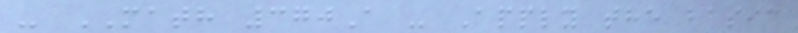- MATH 370A - Apply the basic
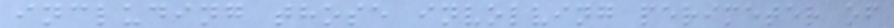including those involving perimeter of
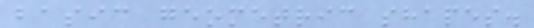basic geometric shapes.
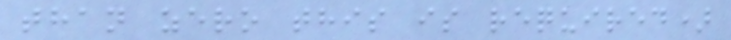than zero this is required)
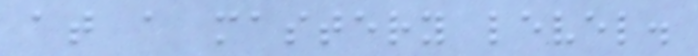at a mastery level.
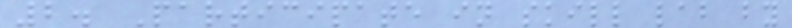2. Participate in skill lab by
